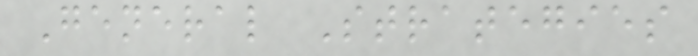General Strategies
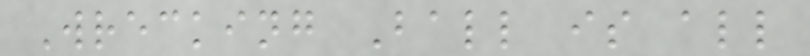Wrecking Ball is all
